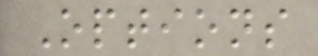Options
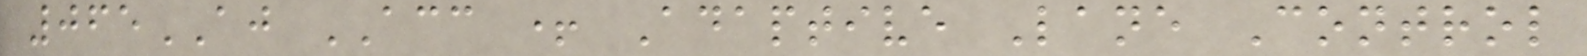065AJ ACC + Adaptive Lane Control
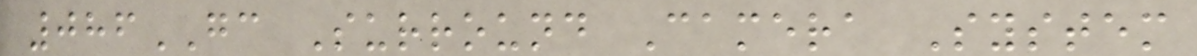086GC Surround Camera System
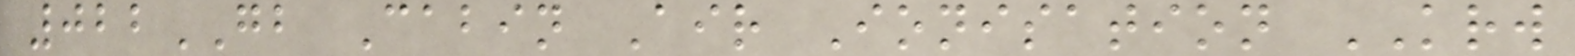022GB Cabin Air Ionisation KRW
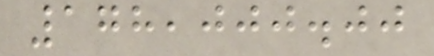178,000.00
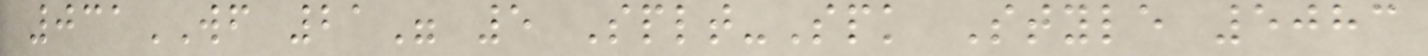031WF 21" 5 Splt-Spk Style 5083
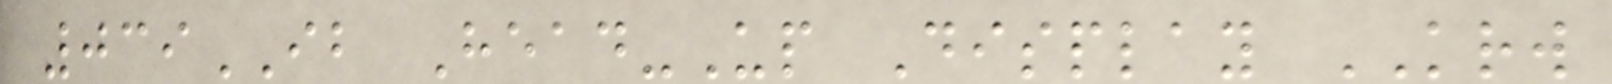039IB Head-Up Display KRW
